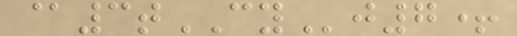@3tCYj7+
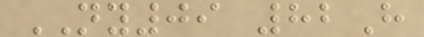NY09 82H
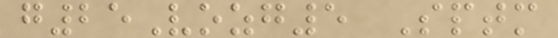g25Vozg5 Sptm
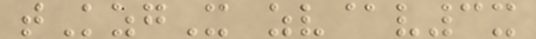tKzgX zv@v3x
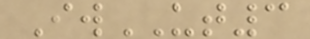IwUT3
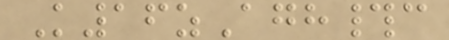K16zAgh#c
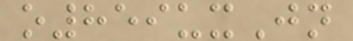o859uxJn
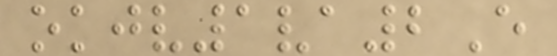okjv1va2E
